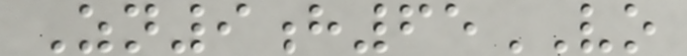Zn9h65VO
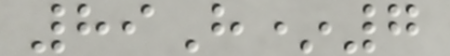89H*7
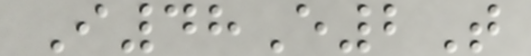I48E2T
